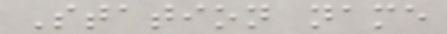Station name
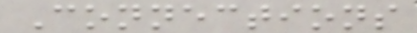Connections
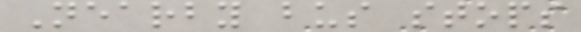Nearby bus stops
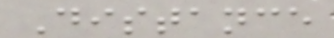Distance
